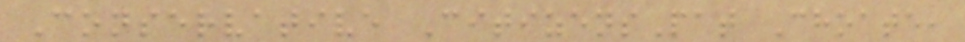Conservative CitizensPat Choate,
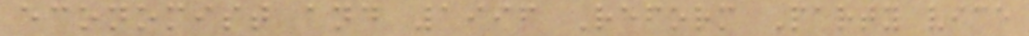economist and 1996 Reform Party vice
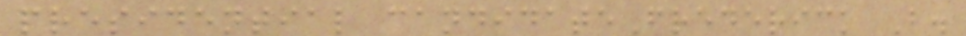presidential candidateFrederick B.
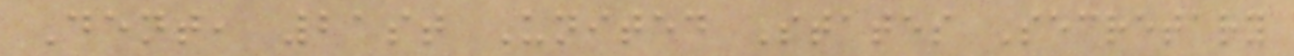Dent, 21st United States Secretary
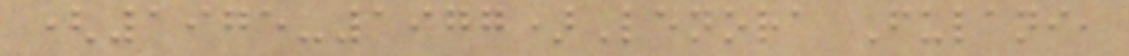(1975-1977)Lenora Fulani,
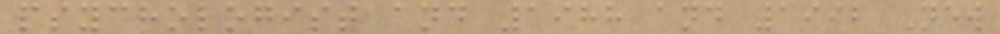psychologist and 1988 and 1992 New
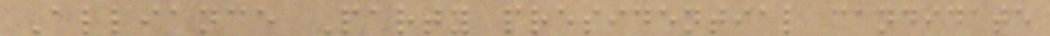Alliance Party presidential candidate
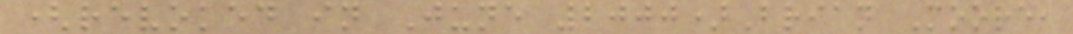(revoked in June 2000)Brian Moore,
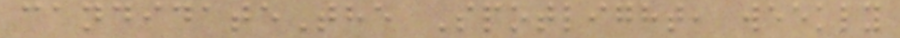candidateThe Spotlight, weekly
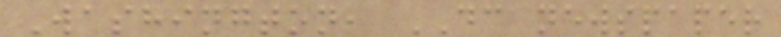Washington, DC newspaper
